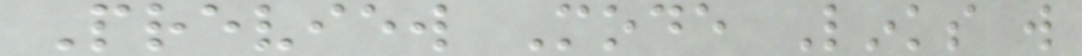Preview Mode Links will
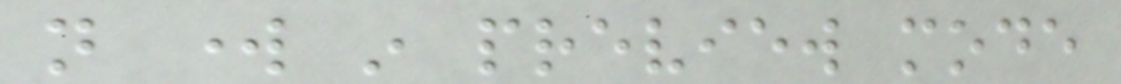not work in preview mode
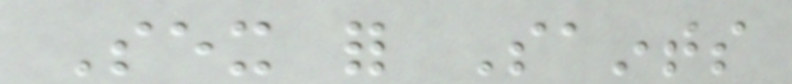Sex for Saints
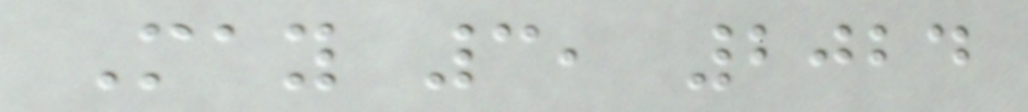May 3, 2024
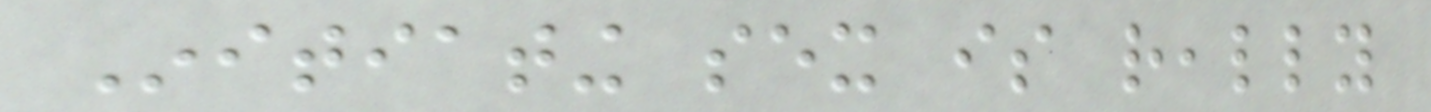Initiating sex is really
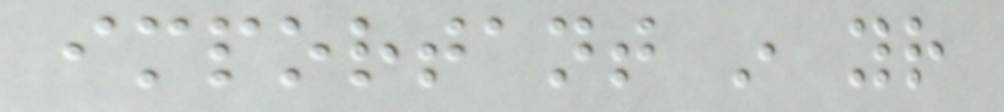important in your
